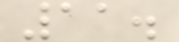11.
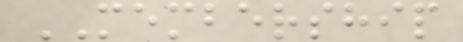MEMBERSHIP
